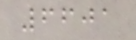6601
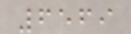6569
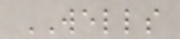WELLS
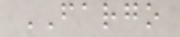FARGO
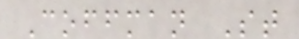Coffman St
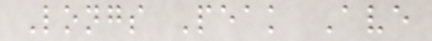Longs Peak Ave
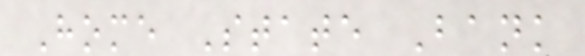Home State Bank
